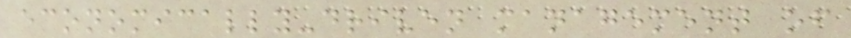economically-driven management of
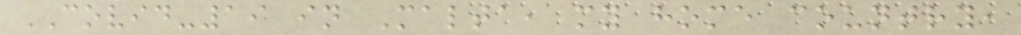COVID-19 in Malta, my home country,
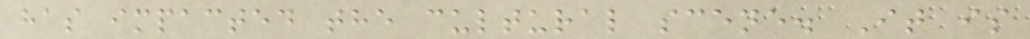has impacted the cultural scene. It is
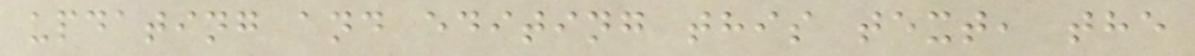updating and editing this text, the
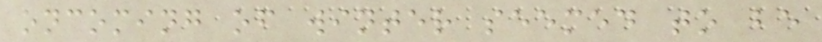oncoming of winter seemed to be
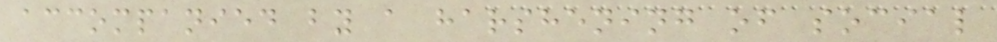accompanied by a harshening of social
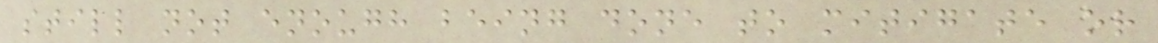still not enough being done to mitigate or
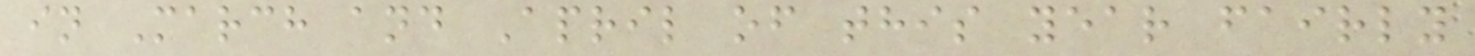in March and April of this year fairly
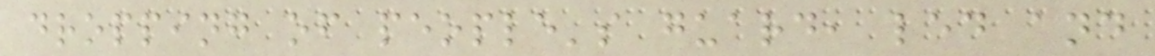dropping of people's guard, led and
